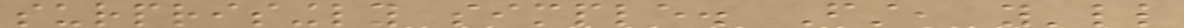surprisingly simple. First, you'll
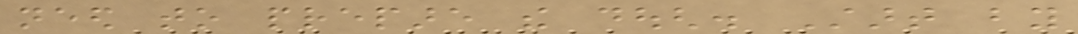need to prepare the dough. Start by
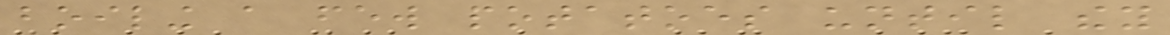boiling a few potatoes until they
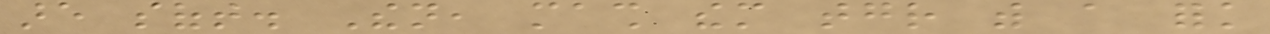are soft. Then, mash them together with a fork
